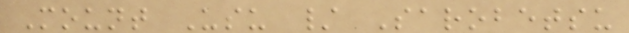Mount Usu / Sarobetsu
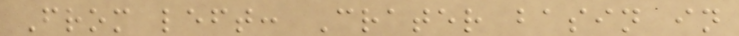From left: Crater basin in
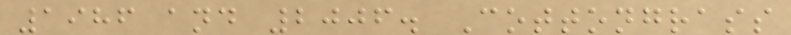1986 and 2006. Cottongrass
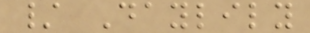/ Daylily
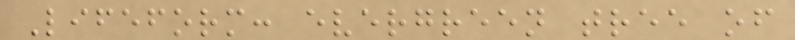Lifeform: evergreen tree of
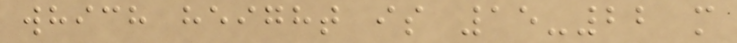which height is 15-22 m
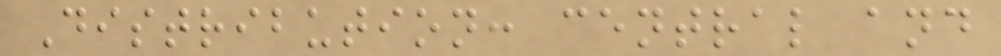Distribution: central and
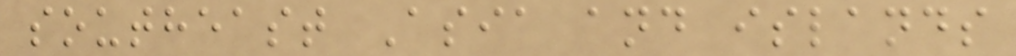southeast Asia and islands
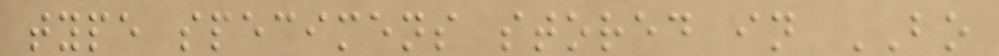type specimens stored in BO
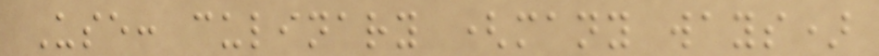Use: culinary (many ways)
